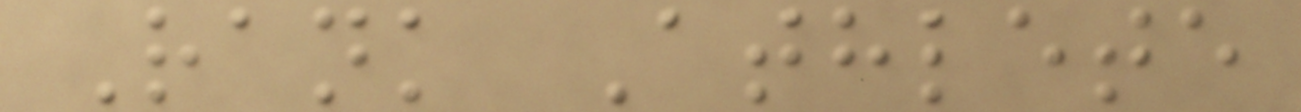Rank Athlete
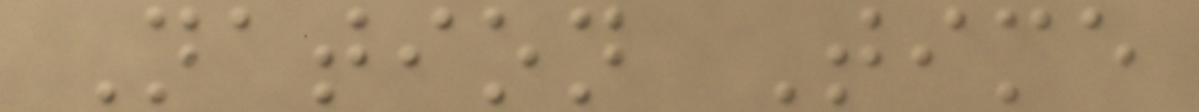Nation Time
